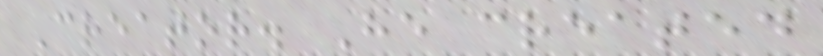Creator. He created
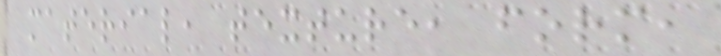material, texture, form,
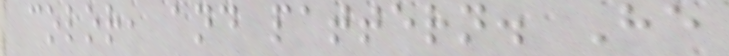color, and pattern. He
